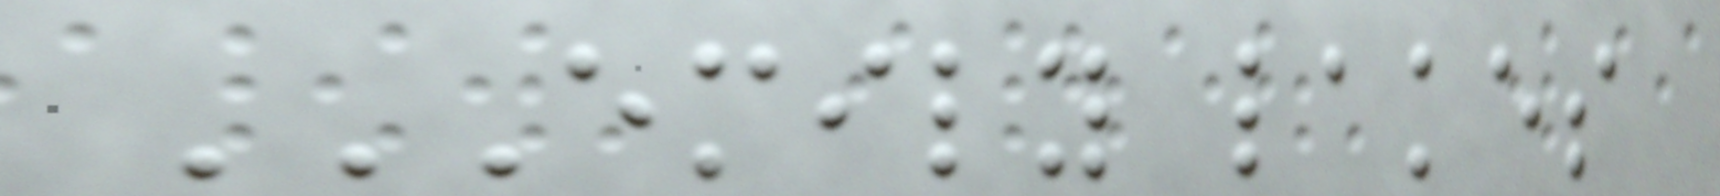EMILY LAKES
